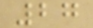27
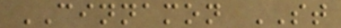CINNAMON ST
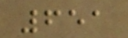651
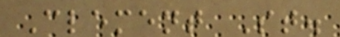Clement St.
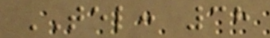TEL: 38
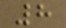8
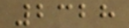2328
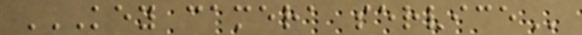KEY CAMERA SERVICE
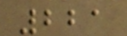221
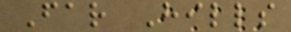Far Hills
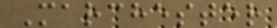Marchester
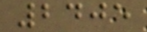2405
